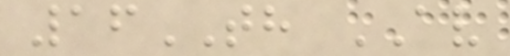16TH AV
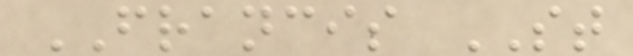FRANCIS ST
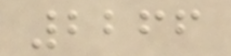2266
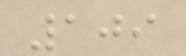109
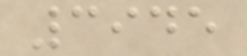3945
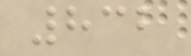832
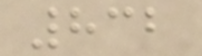832
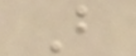B
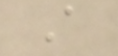A
